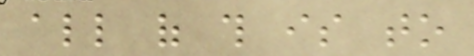all of this is to
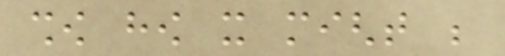show how it might be
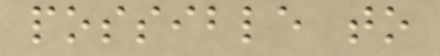possible to
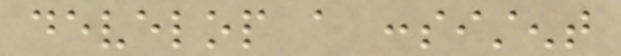develop a consistent
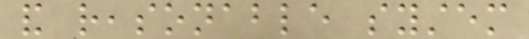and reasonable system
